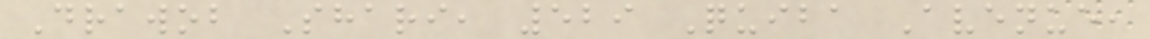Drawob Shari, 529 Quiba Avenue,
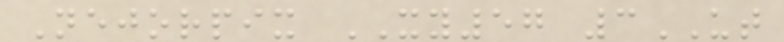Nejorpix XY57 3UT
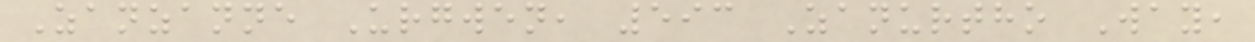Zanzanne Urgwen, 593 Zanurtho Way,
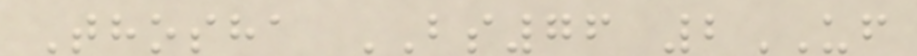Thosha BS76 2UF
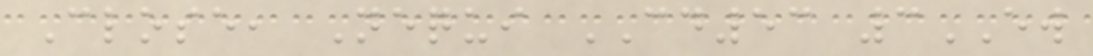Close, Nequi CD53 3EW
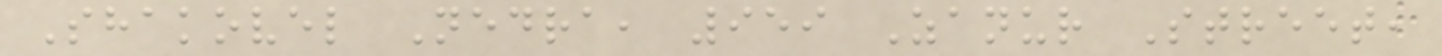Shakovel Nedra, 959 Zanur Street,
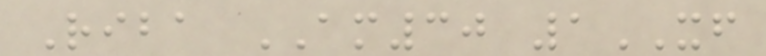Riba AM30 1XF
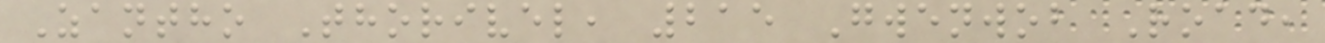Zantho Thorivel, 215 Gwenwob Road,
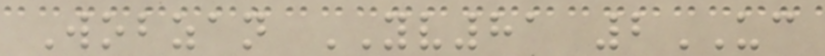Wobzan YV81 2UC
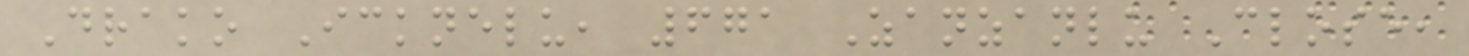Drako Icknelu, 671 Zanzanlu Close,
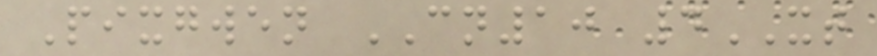Pixgwen CN10 4XT
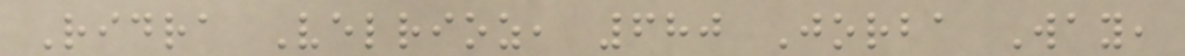Ridra Velrioz, 680 Jorba Way,
